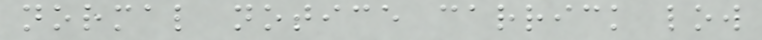normal notice carrick low
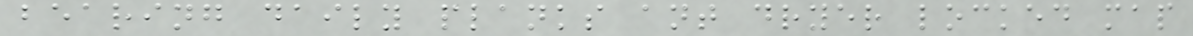bearing daily planks ant dryer locked map
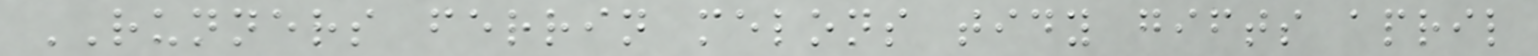RUNNERS ferrin melons tidy gifts april
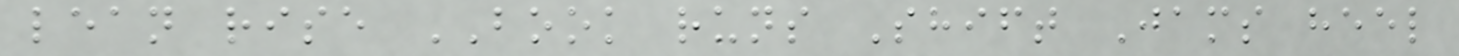lean rise BOOK runs Shift Jams heel
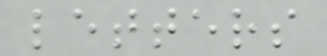letters
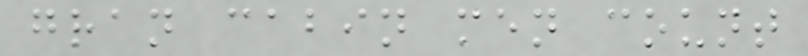gran cabin men count
